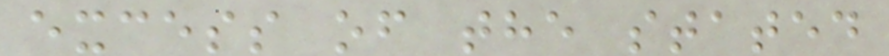excess of the stated
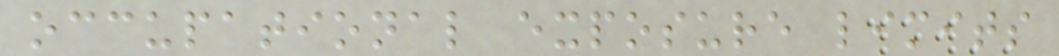occupational exposure limits
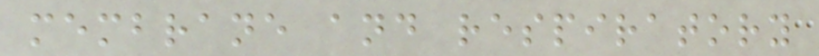membrane and respiratory
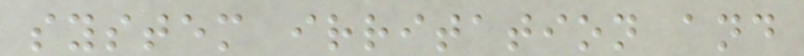system irritation and
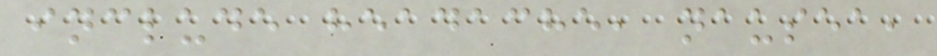include headache, nausea,
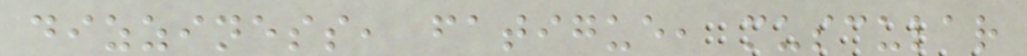dizziness, fatigue, muscular
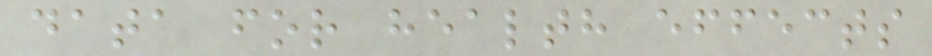data for health effects
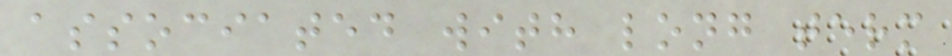associated with long term
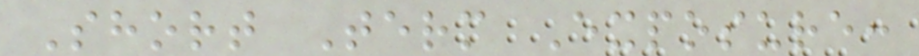Short Term Exposure:
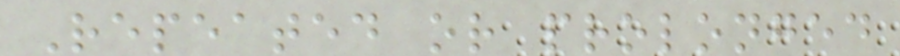Repeated or prolonged
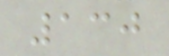130
